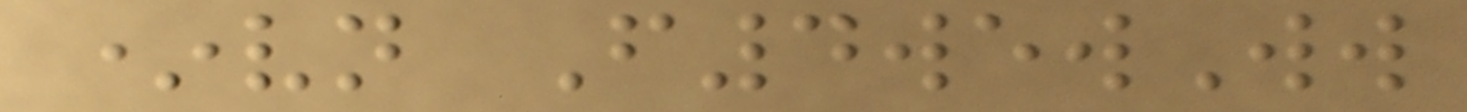*vn F4wewWw
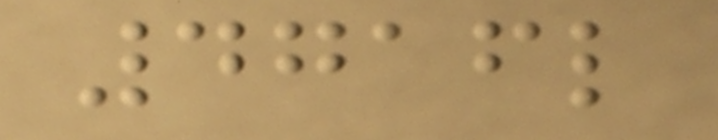4716l
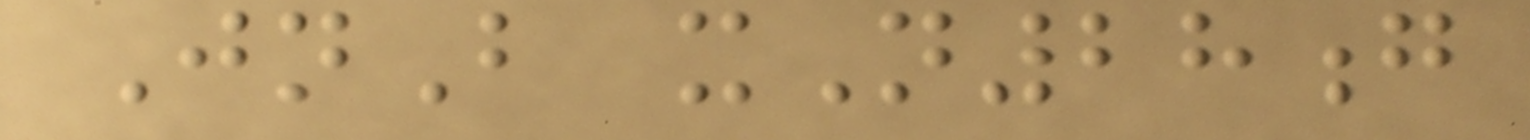JnB xN28g
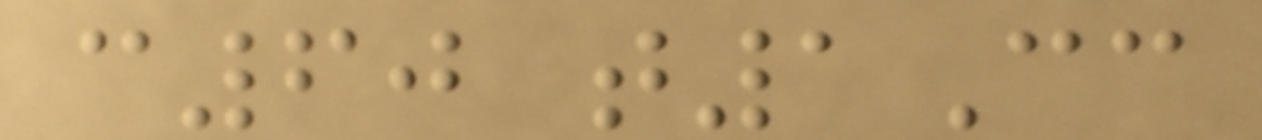c60 t1Cc
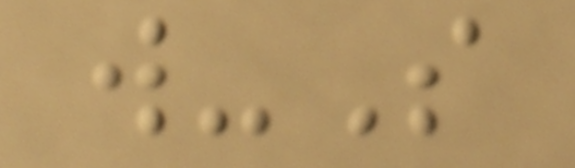w-S
